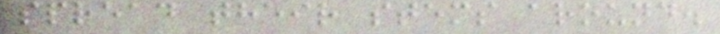spread their stems around.
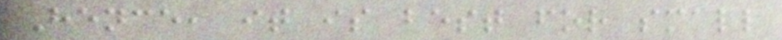Hence, it is best for small
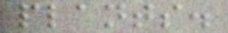plants.
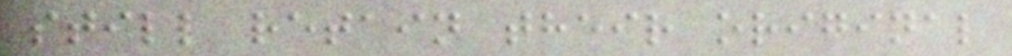still retain their original
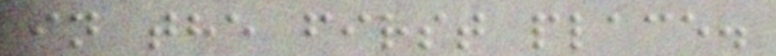in the first place.
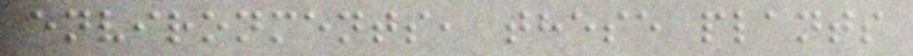environments, these plants
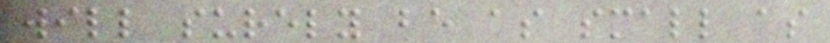will surely be as small as
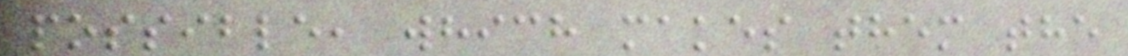possible, which makes them the
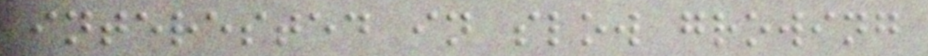interested in slow growing
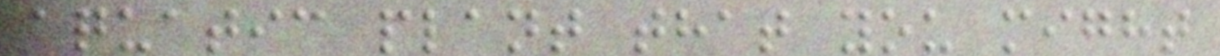aquatic plant that you might
